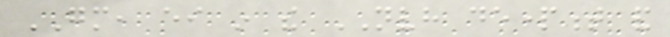GM, either in the NVH department and
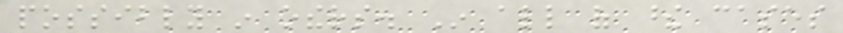possibly in others. In all of these cases
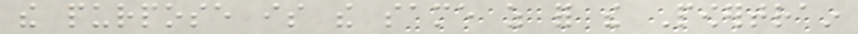the purpose is the same as for the Powertrain
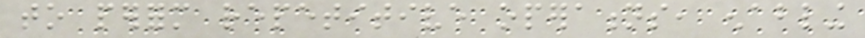to perform repetitive operations, enabling
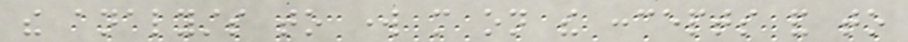the analysts to work more on the concepts and to
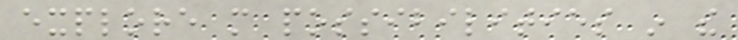explore more possibilities in the
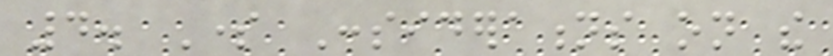4. Some Considerations on the
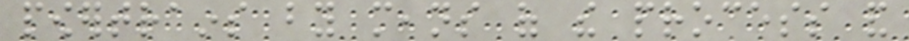powertrains by means of the process and
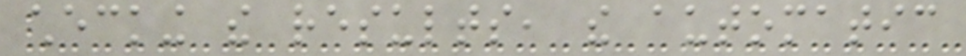checking the results, the automatic
